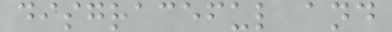disgraceful and
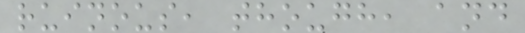ruinous, though, and
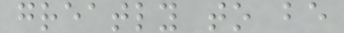greatly to be
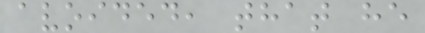avoided, that he
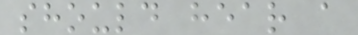should hear a
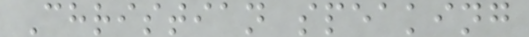Christian speaking
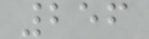256
